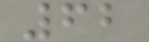62
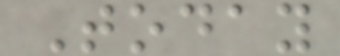Today
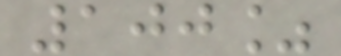100%
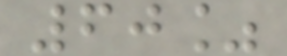60%
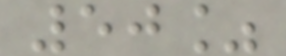50%
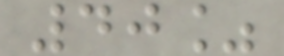40%
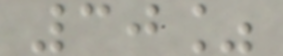30%
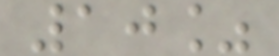10%
